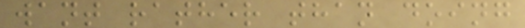want rather than doing
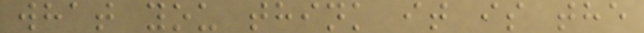what you think it is the
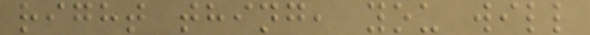right thing, you will
